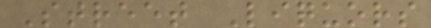Street Liquors
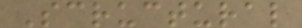Scructural
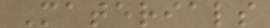Materials
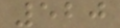520
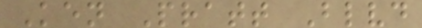Ken Pratt Blvd
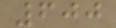600
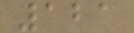121
